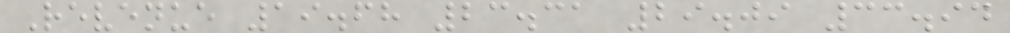Revenue 19.68 23.31 29.09 33.94
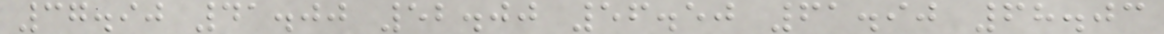37.90 41.00 52.00 56.50 61.90 68.03
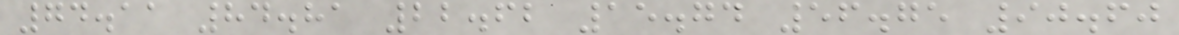74.11 84.81 22.62 15.74 56.75 90.60
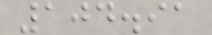104.91
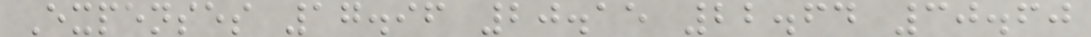Expenses 17.96 20.15 22.64 30.60
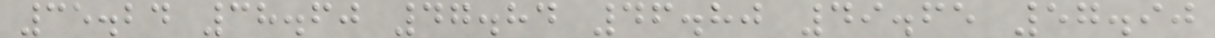35.24 38.60 47.84 46.80 49.65 57.90
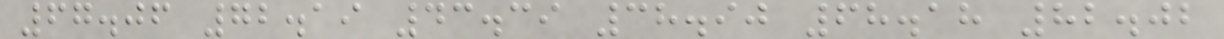67.06 72.19 43.39 38.90 68.18 82.02
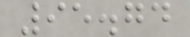95.74
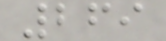269
